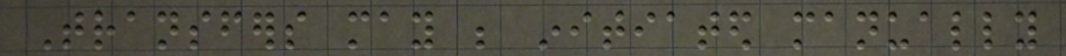Transfers may be initiated manually
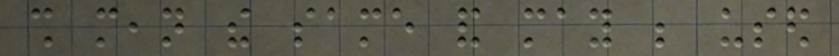shall mean the same and may be used
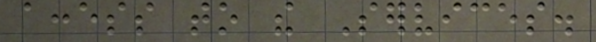access to the Services.
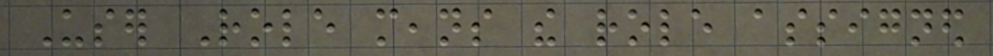User Role means the role assigned
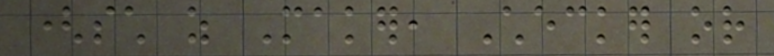(such as Maker, Checker or
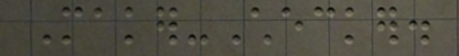Maker-Checker.
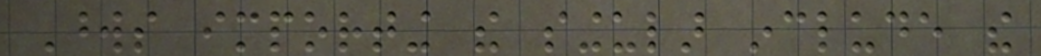Words importing the singular include the
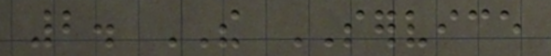2. THE SERVICE
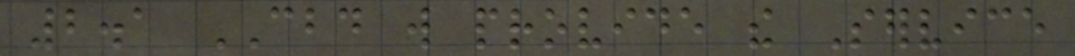2.1 CBD will provide the Service
